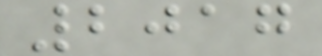2017
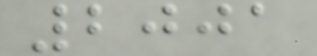2001
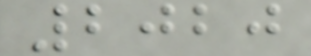2020
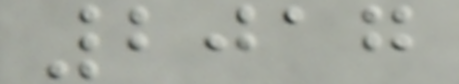2017
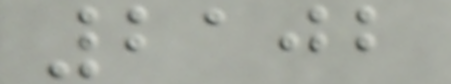2102
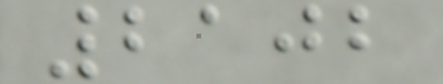2102
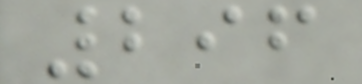296
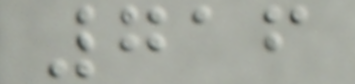716
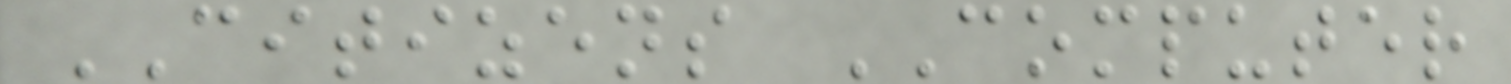CITIZENS COMPUTER
